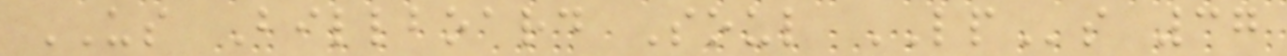US Billboard Soul LPs 37
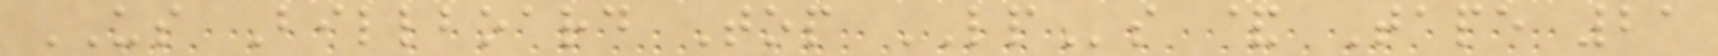US Billboard Top LPs & Tape 21
